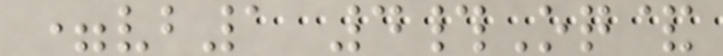=vb1 4#Oq&
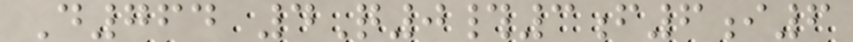D764 4Q0#3f6i6
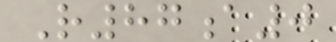R87a0
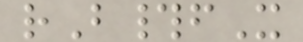rB#fX
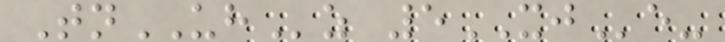TnUHz 5XJe-
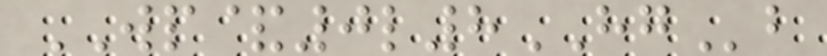WP&0l8HGb
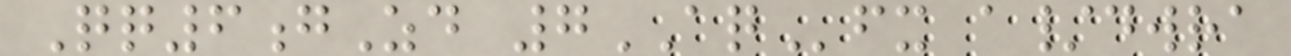Qq6gZd 7AQfx a/dwra
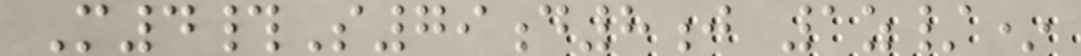M4#S79d8j 1z/*
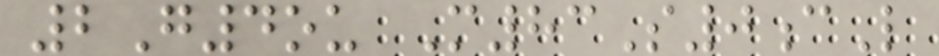2G4ou M83S0cL
